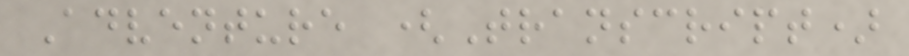Adventure (Transcript)
